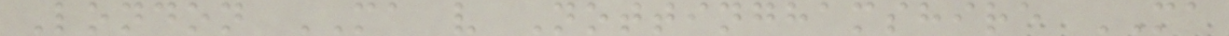London MA v Nottinghamshire MA
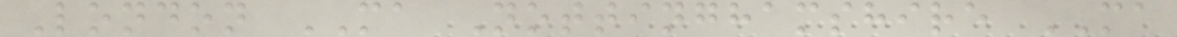London MA Nottinghamshire MA
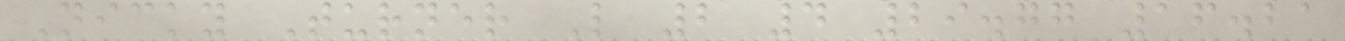Nicky Turner L 2 4 29.77 16.21
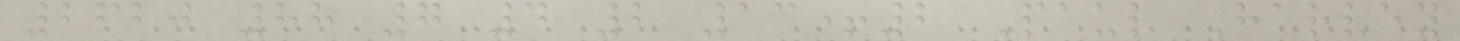2620 88 7 4 2 13+2 Paul Harvey
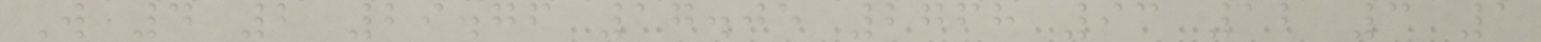W 4 2 29.76 17.05 2768 93 12 3 1
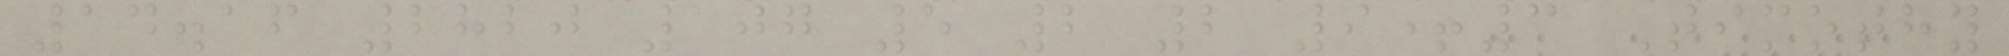14.16 2820 107 5 2 2 9+3 Timothy
